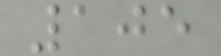105
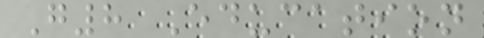G8 Education
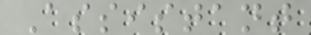Assistant
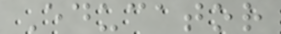Educator
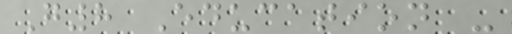G8 Education -
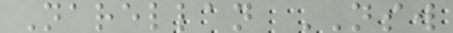Narellan NSW
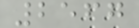2567
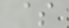$
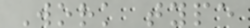Work type
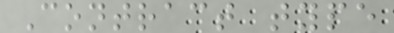Contract type
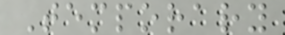Temporary
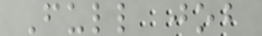Full job
